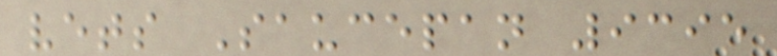vets Saucepan 9395
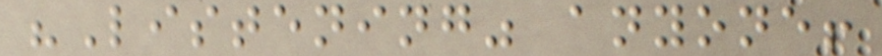"Listening" anyone!
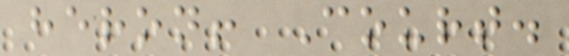heron! Court.
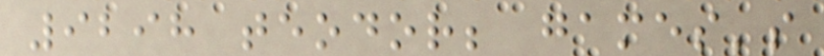9298 teodor; games's
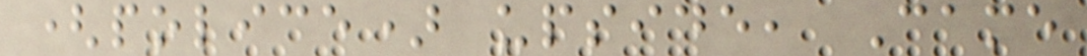(police) upside, Came
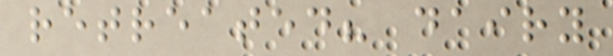retreated? dairy
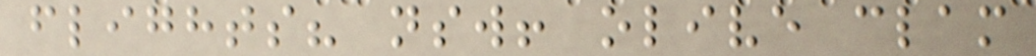flights? nsw! olive clam
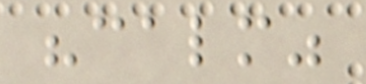"calm"
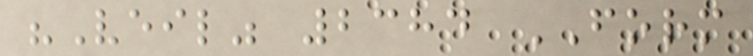"Veil" 2384 FORM
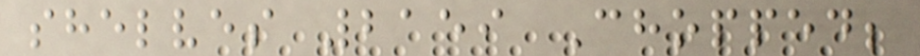shelves 2159 Chopped;
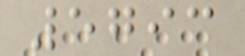5793
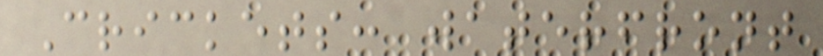Crickets: waterfront
